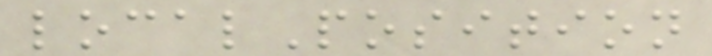localPosition
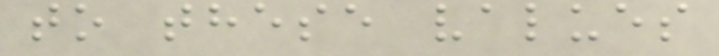to these values
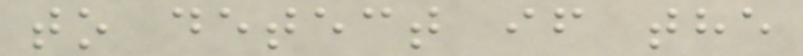to detect if the
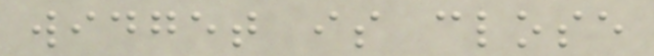widget is close
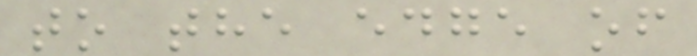to the edge of
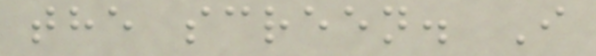the screen. I
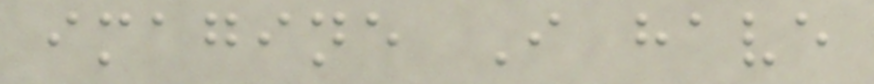imagine I have
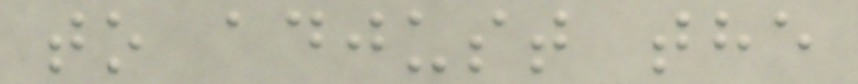to adjust the
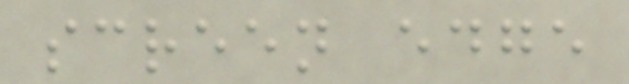screen edge
